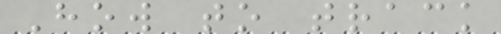How to track
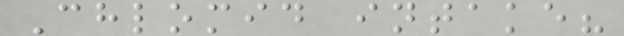Chlomid intake?
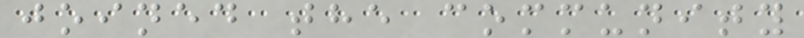joined the community
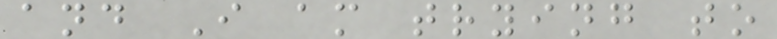and I am trying to
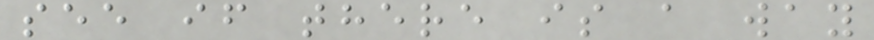see if there is a way
